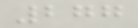277
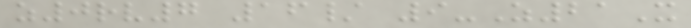z0rv7 16/ 9-Z21X
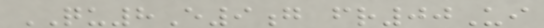QU8E9g fr00Ui
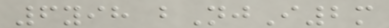6yih bNjI2m
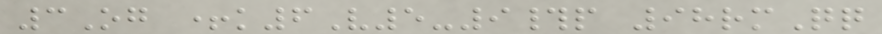3Og +k6V5-9#p 98rmQq
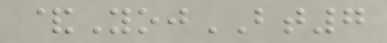&YojBT7
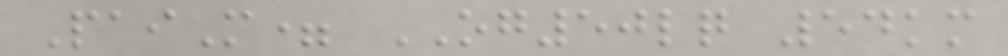PaiM= OG50lq 54km
